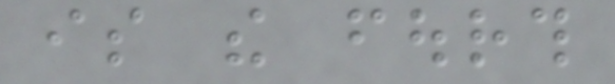is the fourth
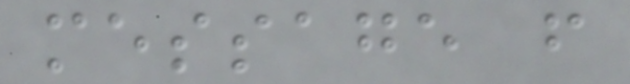message from
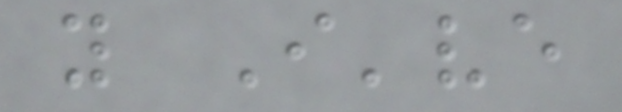you I've
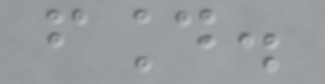found.
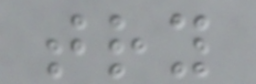try
